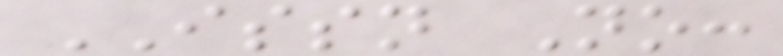ISSN No:
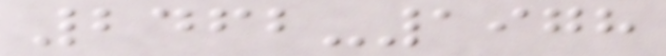2462-1978
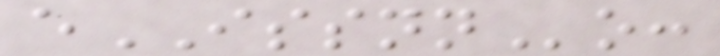eISSNNo:
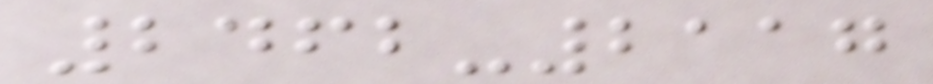2462-2117
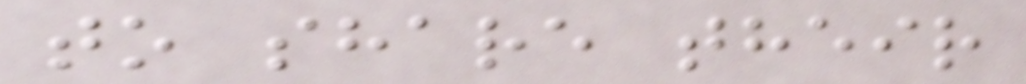to share their
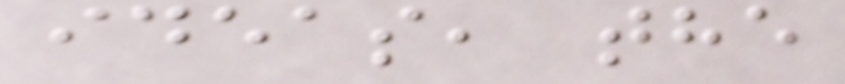ideas, the
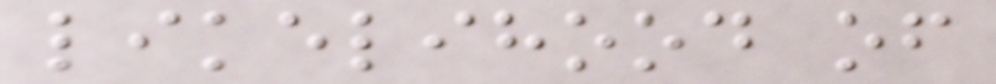likelihood of
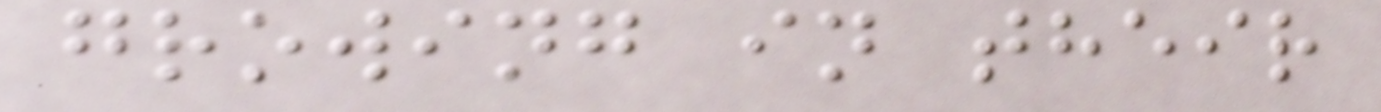growing in their
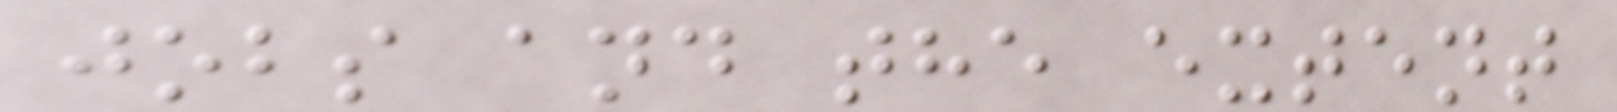jobs and the extent
